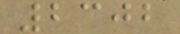2302
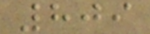809
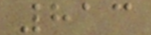813
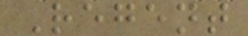Regent
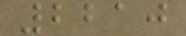2210
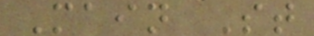Main St
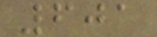601
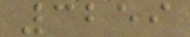3259
